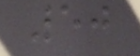50
